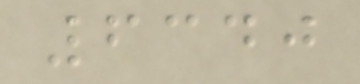6340
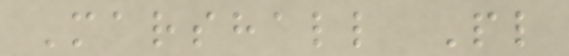Marshall Pl
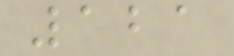121
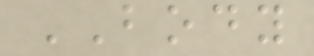BODY
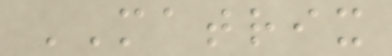MATRIX
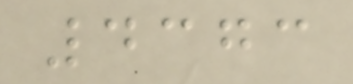4373
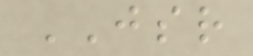JSR
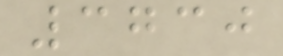3730
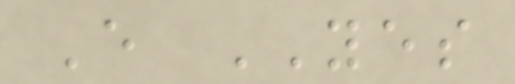E YES
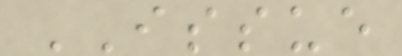ISSUE
